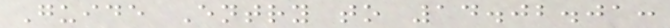Guide Entry to 14.02.01:
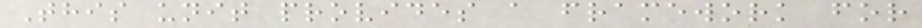This unit provides a framework for
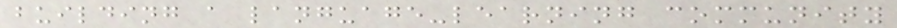building a language-learning community
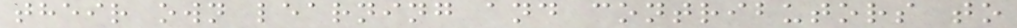their own learning and contributors to
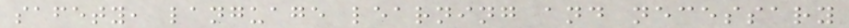safety, language learning and necessary
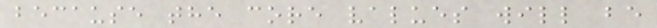because the core values will be
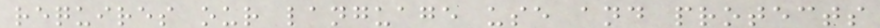requires our language use and protects
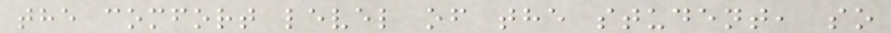the comfort level of the student, so
